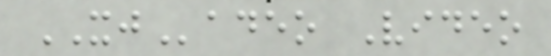XJadeo Video
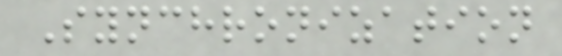Synchronization
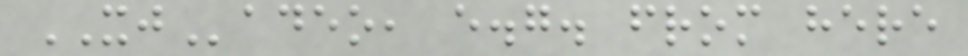XJadeo, e.g. from here
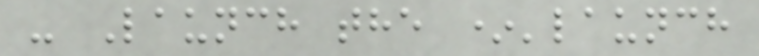- Launch the *'launch
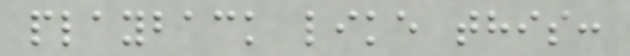playback like this:
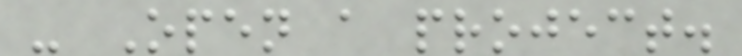- Open a project.
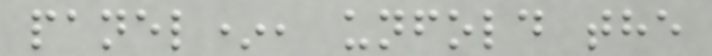panel*, unfold the
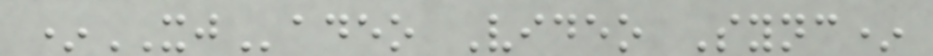*XJadeo Video Sync*
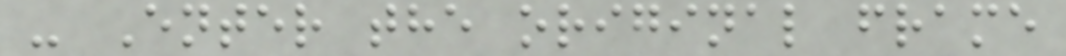- Enter the original frame
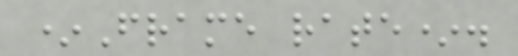*Frame rate*.
